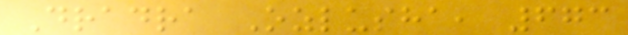Dradra Ozlusha, 673
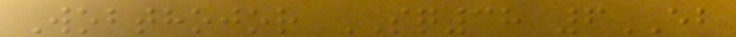Wobthojor SQ38 6EB
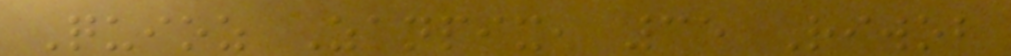Quioz Zanpix, 35 Riwob
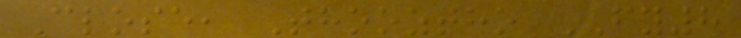Close, Thooztho FY8
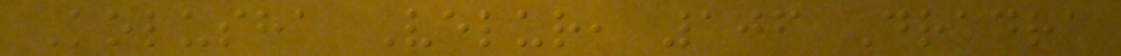Kolusha Velur, 106 Dradra
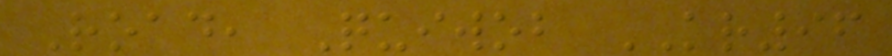Road, Quiwob KR96
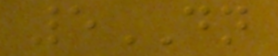5DN
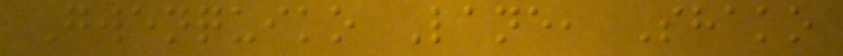Gwenquiko Lane, Shako
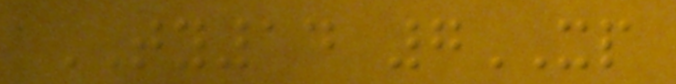TY14 7XP
